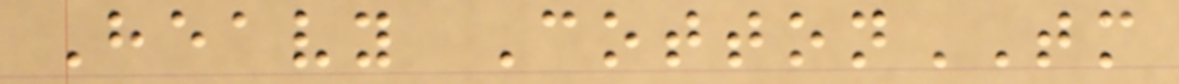Heavy CottonTM
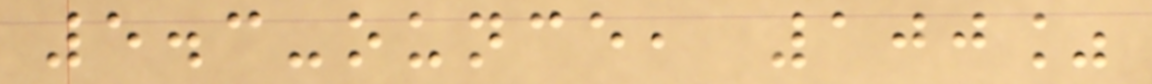5.3-ounce, 100%
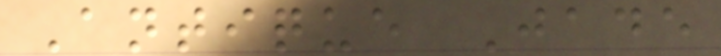Antique Jade
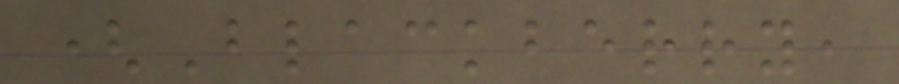(Blackberry,
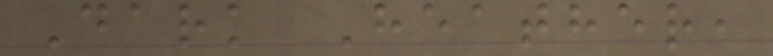Dark Heather,
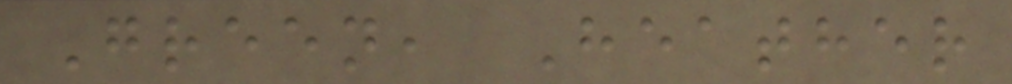Green, Heather
